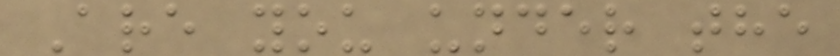Are you under the
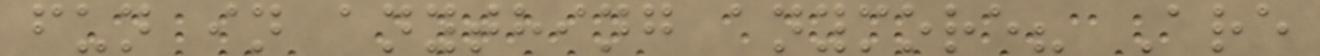fun in anything anymore? Are
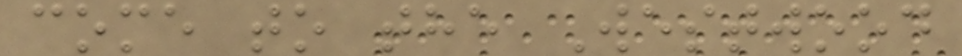come to the Westwood
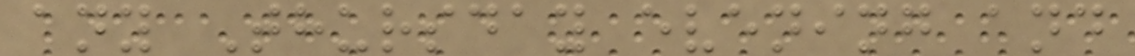any Thursday evening and
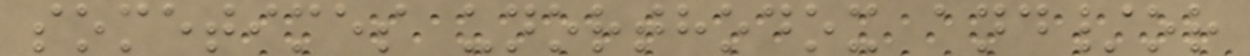sometimes unorthodox and/or
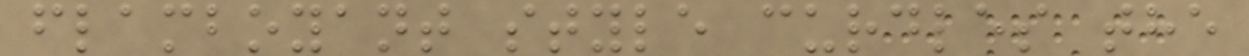flamboyant style curdles the
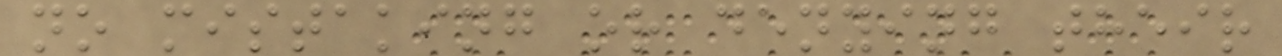no mistaking or denying their
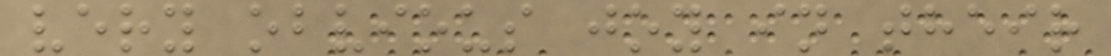very obvious joy in their
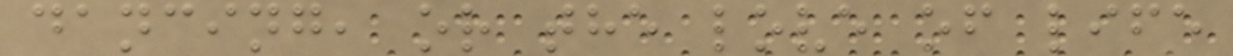dancing, or the love of life
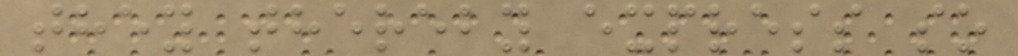they thereby express so
